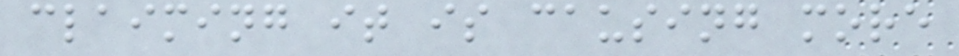claiming it is causing more
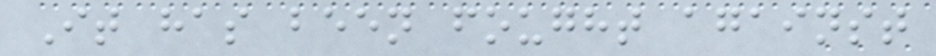It has been fought against
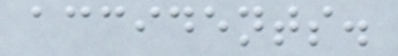accidents.
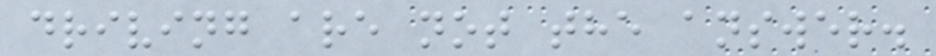driving are not the answer.
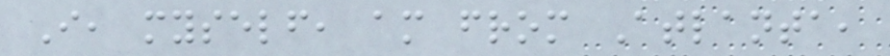I, myself, am from Atlanta,
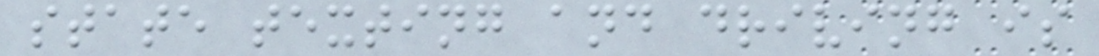state texting and driving is
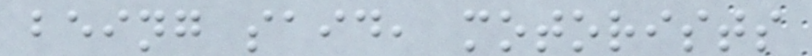being said, motorists
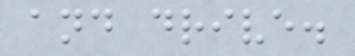and drive.
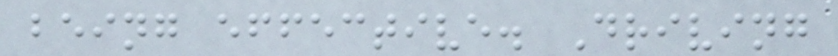being effective. Driving
